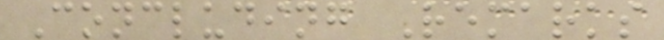Concluding Remarks
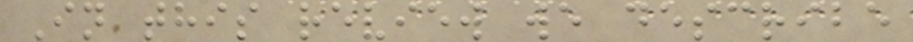In this review we describe
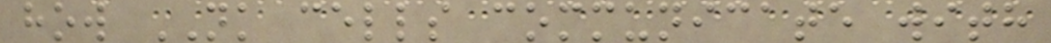how NK cells communicate with
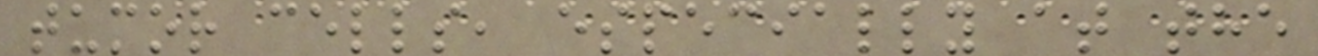tumor cells, especially at the
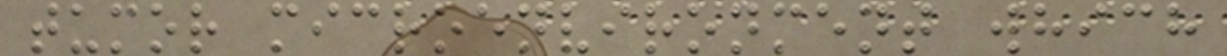tumor microenvironment which
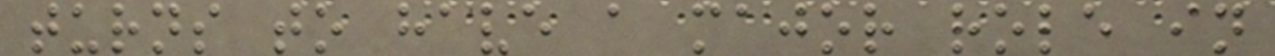turns to have a major role in
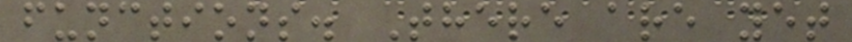functions. There are yet
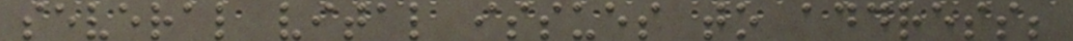several vital issues to address;
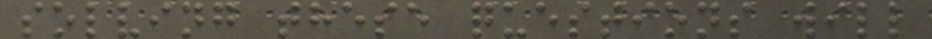solving these questions will
